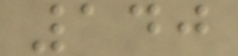140
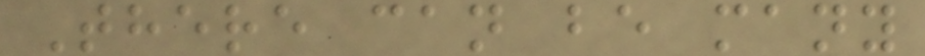There can be many
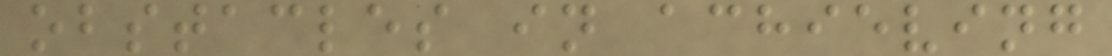obstacles in achieving
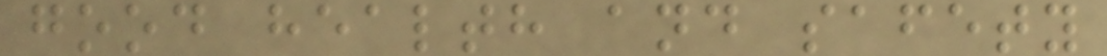good health and safety
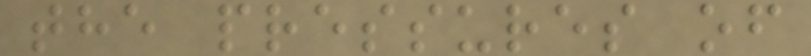the pressures of
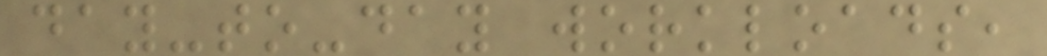day-to-day workloads,
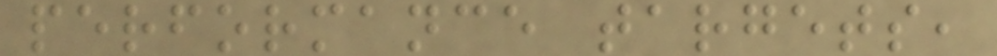performance targets,
